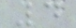4
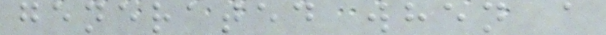generated when a
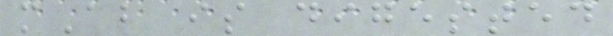mAb is digested
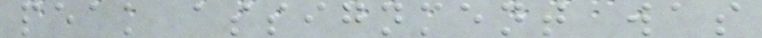peak assignment was
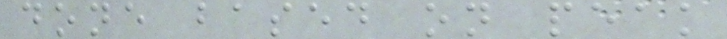done based on peak
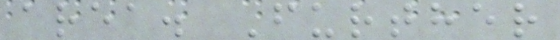area. Further
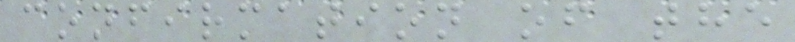confirmation of the
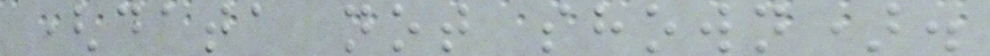(data not shown).
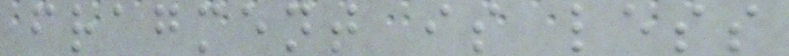fragment is less
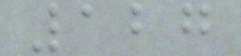127
